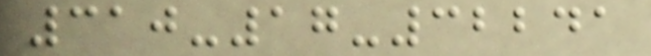310-17-32241
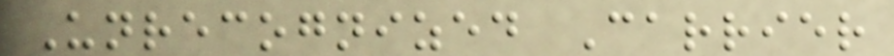Unrecognized Carrier
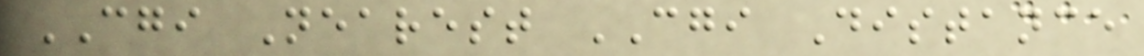CGI Nearest CGI Distance
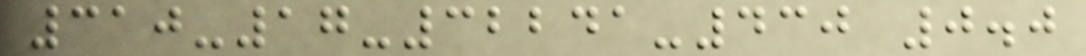310-17-32241-430 0.0
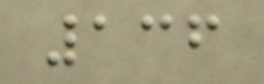136
